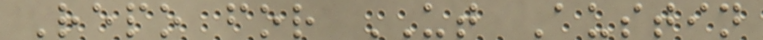Repo for UT Austin
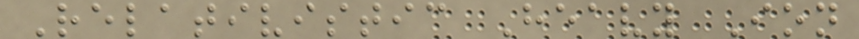Relativistic Heavy Ion
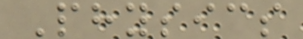Physics
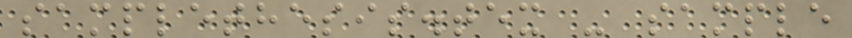samplethesis.tex - sample
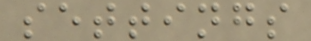settings
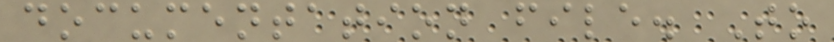documentation file. To
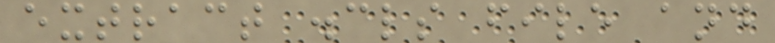extract .cls file and
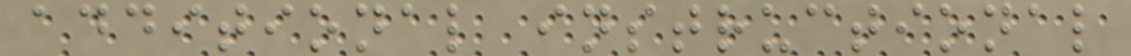additional instructional
